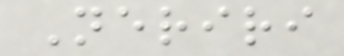Neriri
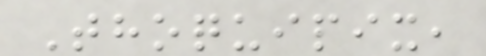Thoquipix,
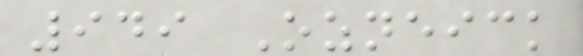949 Ozneick
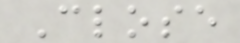Close
